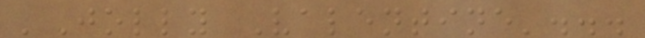'Jolly Valentine'...
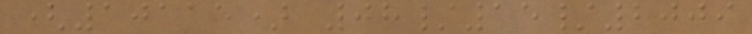(10115) 08/15/2009
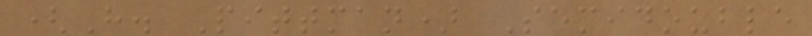(H. Pittman) Semidouble
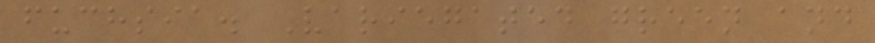fuchsia. Variegated green and
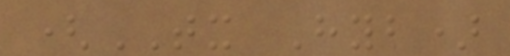(TX Hyb)
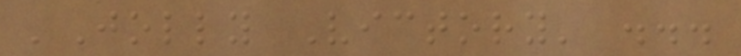'Jolly Victory' ...
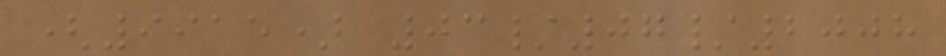(9915) 03/07/2008
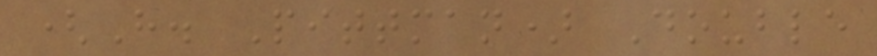(H. Pittman) Double
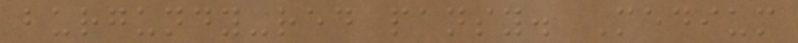burgundy-red pansy. Medium
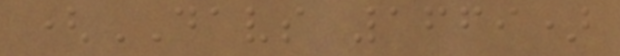(DAVS 1669)
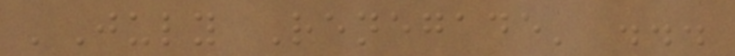'July Renegade' ...
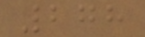278
